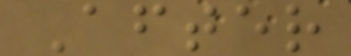After
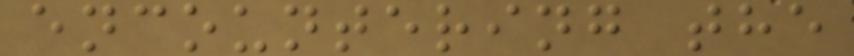encountering the
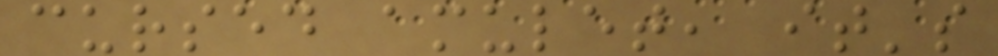cursed amulet, it's
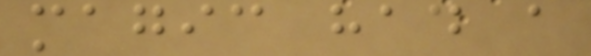magic had a
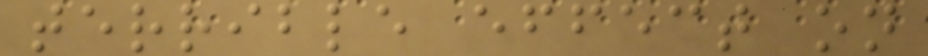terrible effect on
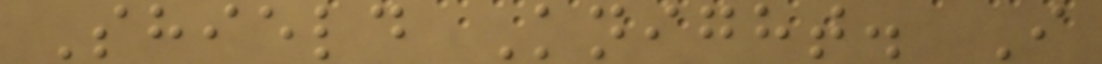Shield Knight. I
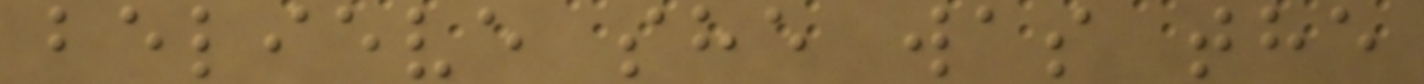believe she was the
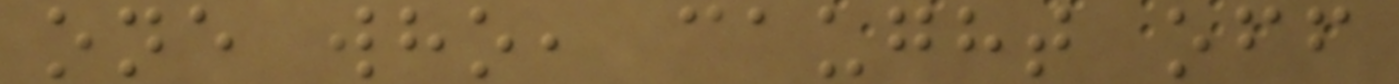one who, caught off
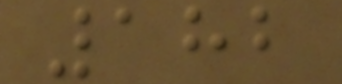182
